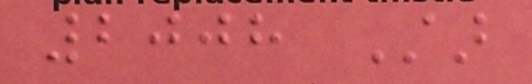2008 Star
